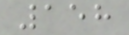158
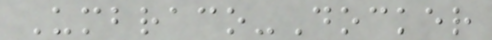Umbraco-Docker
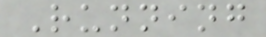Running
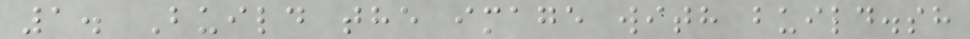1. Build the image with build.sh
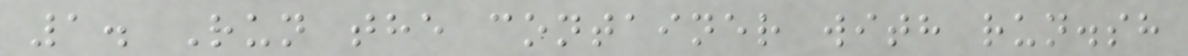1. Run the container with run.sh
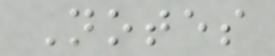Notes
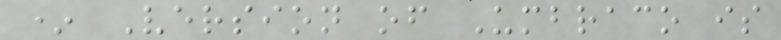* Version of Umbraco is
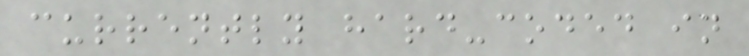currently hard-coded in
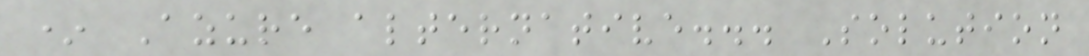* Azure alternative... Solution
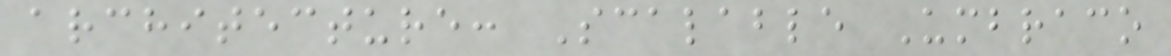architecture: Scalable Umbraco
